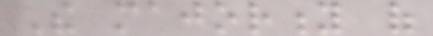The majority of
